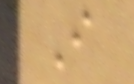I
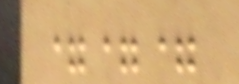===
